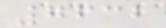7632
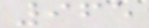965
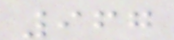967
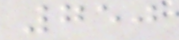750
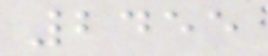2455
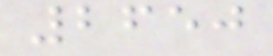2650
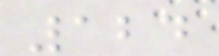124
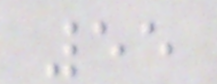55
